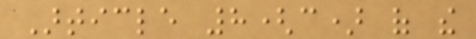Article 8(c) of the
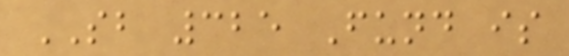SB 325 Fund is
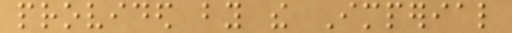provided by the Imperial
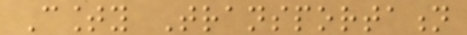County Transportation
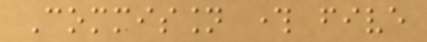Commission through five
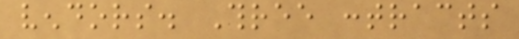vendors. Three contracts
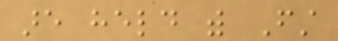are held with First
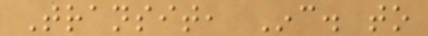Transit, Inc. to
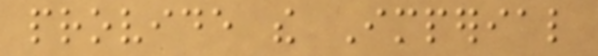provide the Imperial
